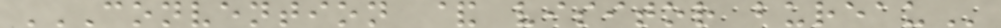CONVENTION & VISITOR BUREAU
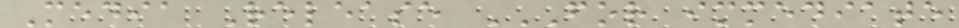Media Release FOR IMMEDIATE
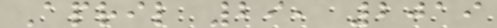April 29, 2019
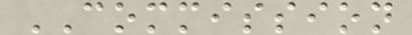COMMISSION
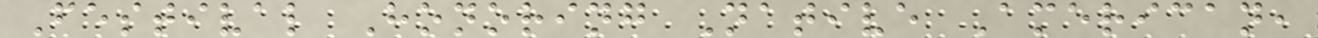Festival Honoring Native American,
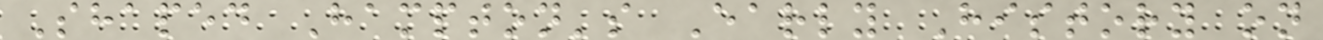Shaped Hampton's Early History on
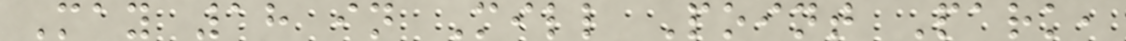May 18 in Mill Point Park,
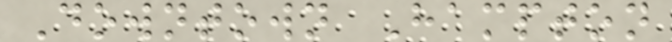Downtown Hampton
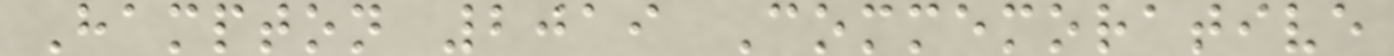Hampton 2019 Commemorative
